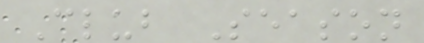Club Season
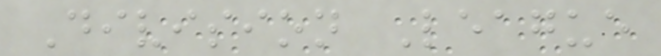Division League
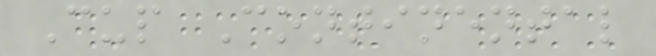Cup Continental
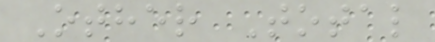Other Total
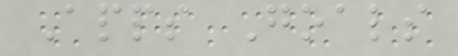Apps Goals
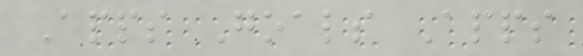Apps Goals Apps
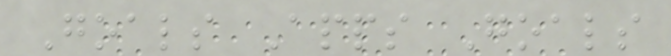Goals Apps Goals
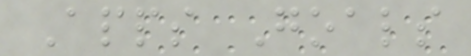Apps Goals
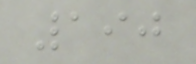190
